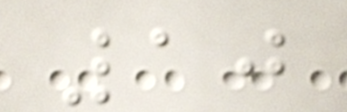10
